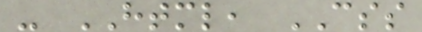- HTML, CSS
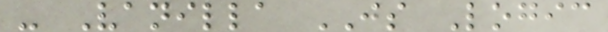- Vanilla JS Logic
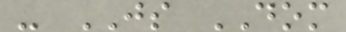- JS DOM
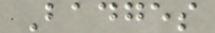Badges
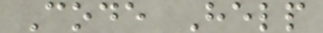Code Help
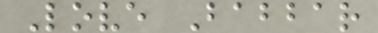Love Babbar
